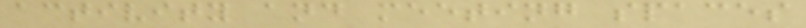activity and meeting spaces
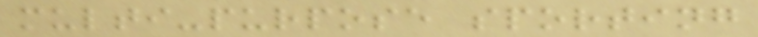multi-purpose sporting
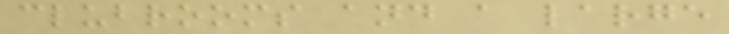clubrooms and a large
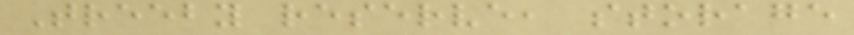Treeby reserve, storage
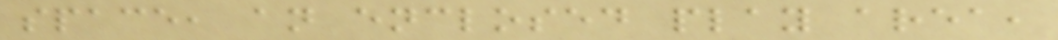space, an enclosed play area,
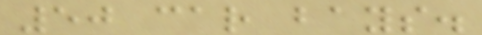50 car bays.
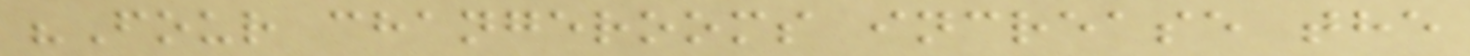"Four changerooms increase the
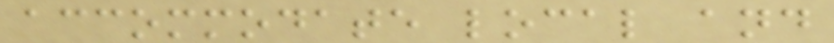accommodate local and
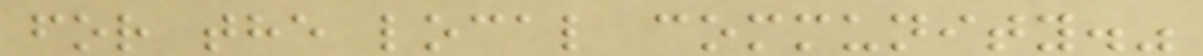for the local community."
